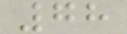78
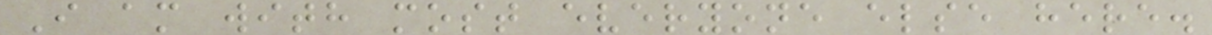I am with most everyone else here.
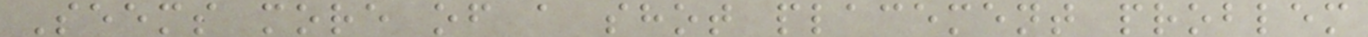Seems more of a shot placement problem
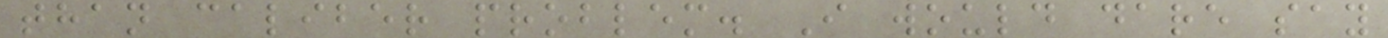than caliber problem. I would dare say
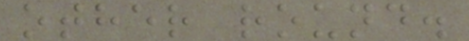other round.
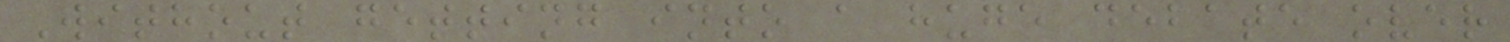Without getting into a huge debate over
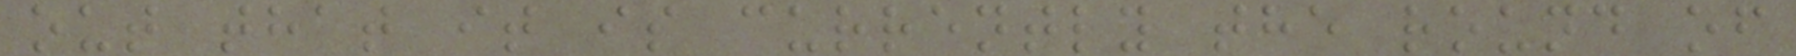out that it is currently the round of
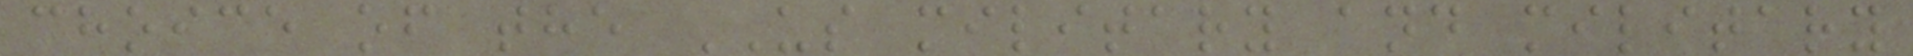choice of the US military and military
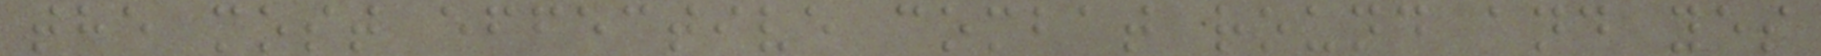the most effective combat round and yes
